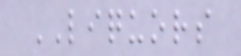LIQUORS
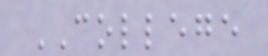COLLEGE
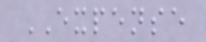EXPENSE
